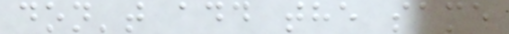don't add the same
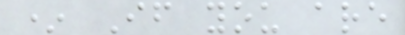* If you are
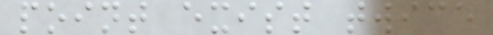point exist twice
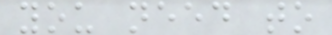you need to
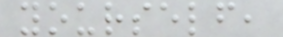yourself,
